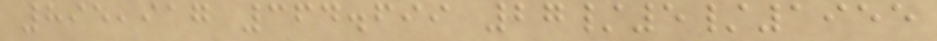895,917 364.699 27/5/1955
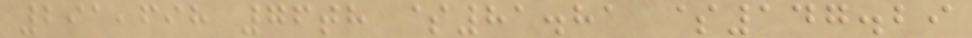291,698 76th $81.81 $147.29
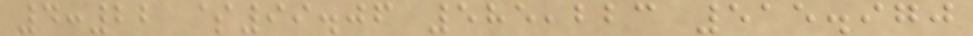4:22 $99.06 585,223 515.970
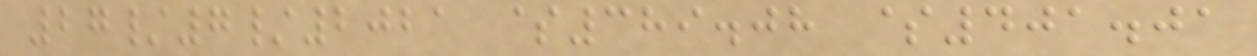27/7/2021 $389.08 $401.01
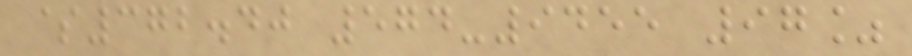$372.40 574-9455 97%
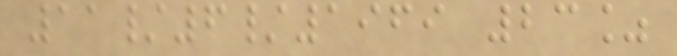11/6/1969 23%
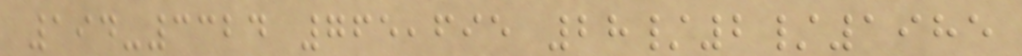194-3324 765,695 28/2/1985
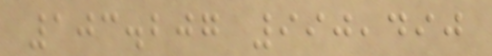103.207 990,490
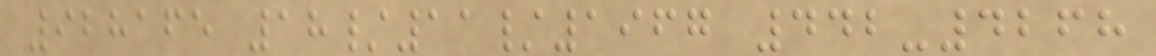928165 18/11/1967 442-4268
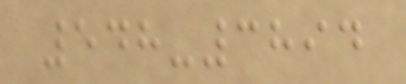548-3894
